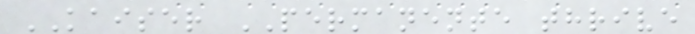KAISER PERMANENTE thrive
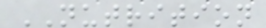NUTRITION
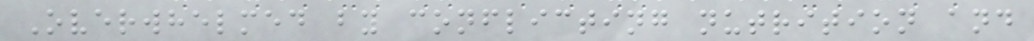Overwhelmed by conflicting nutrition and
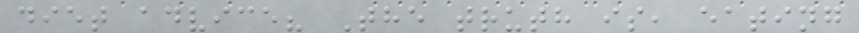diet advice? The truth is, eating
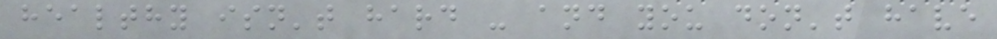healthy isn't hard - and you don't have
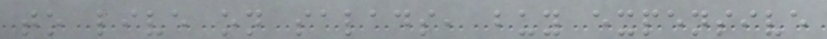to live on salads, buy expensive
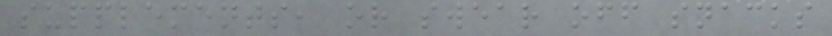supplements, or swear off snacks
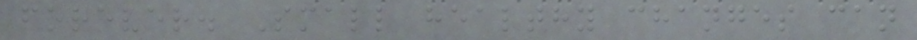forever. Small healthy changes can
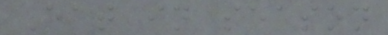Eat in season
